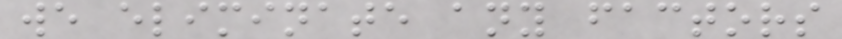we eliminate any factors
